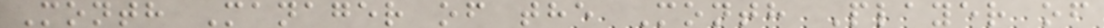Month Manager of the Month Player of
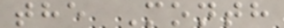the Month
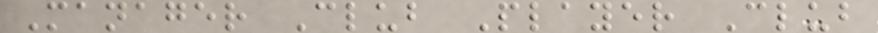Manager Club Player Club
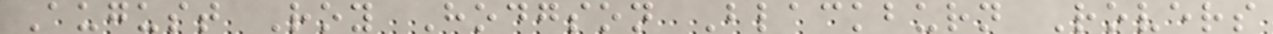August Roy Hodgson Blackburn Rovers
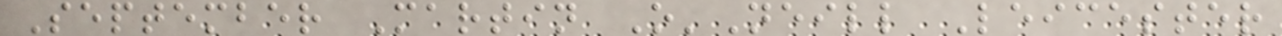September Martin O'Neill Leicester
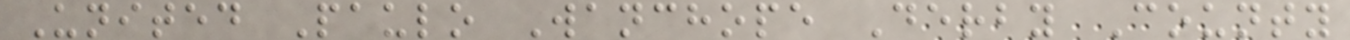United Paulo Wanchope Derby County
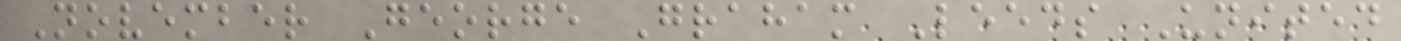November George Graham Leeds United
